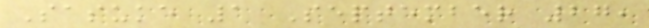Sasuke 1 September 27,
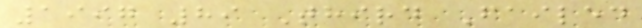1997 89 Third Failed
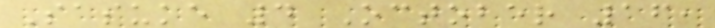Sasuke 4 October 16,
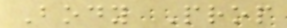Body Prop
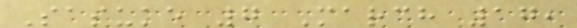Sasuke 7 March 17,
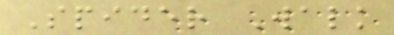Spider Walk
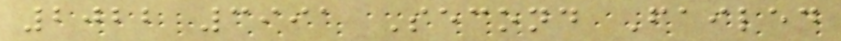2022 3991 Second Failed
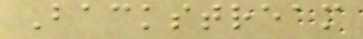Backstream
